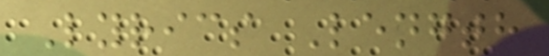Lyrics Length
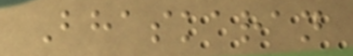Bhaskaran
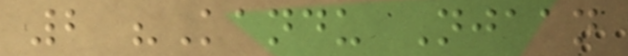2 "Kandu Njaan
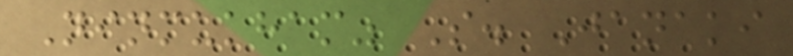Ninmukham" S. Janaki
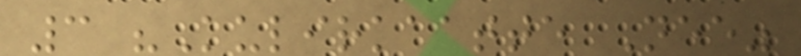3 "Kulirkaatte Nee"
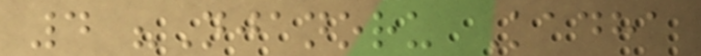4 "Njanoru Kadha
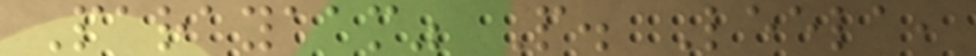Parayaam" P. Leela,
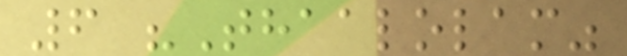6 "Thaalolam"
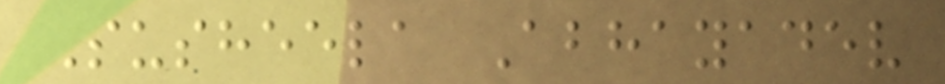Susheela Abhayadev
